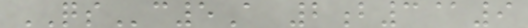QSc5A 2b3@9
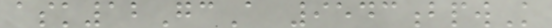ask12GcA 9543bpwK
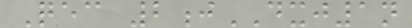Qec 2jDXJ1n
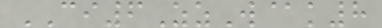CI6ZzW@k8
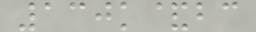130k&bc
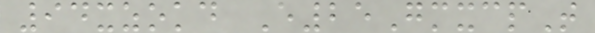94xzokd E25GmxcpT
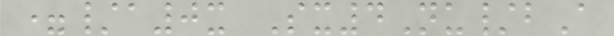=/a0x Sx4Nu/bA
